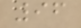96
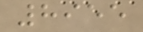8955
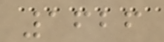1626
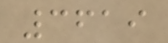3619
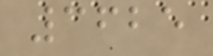3625
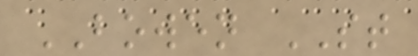BOWEN ST
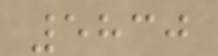5830
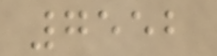7552
